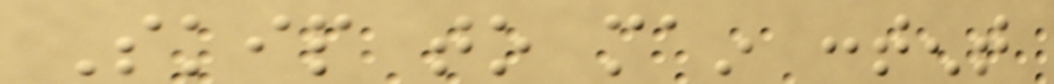Skip to main content
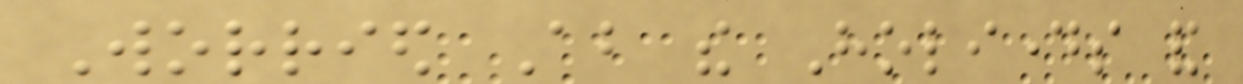Worried About the Holidays and
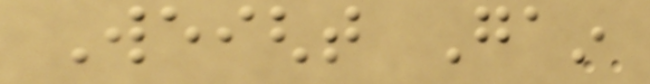Weight Gain
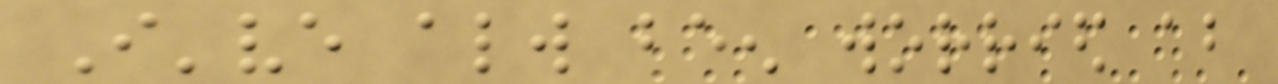I've always been worried about
